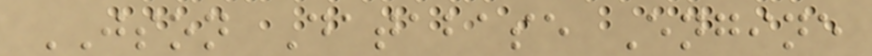JSON Database Engine
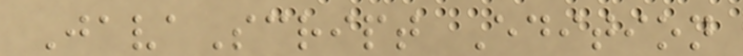JavaScript Edition
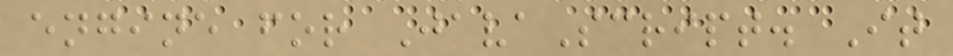engine for JavaScript. It
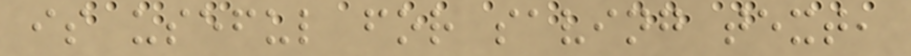is useful for saving text,
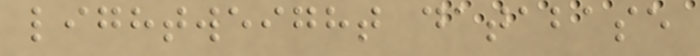lightweight database
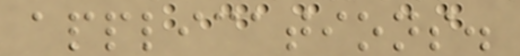applications.
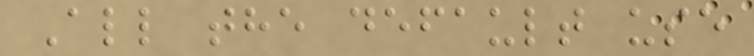All the default use
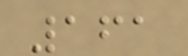161
